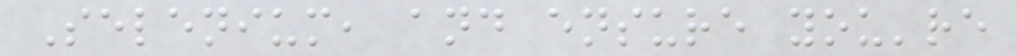Selenium, and ensure you're
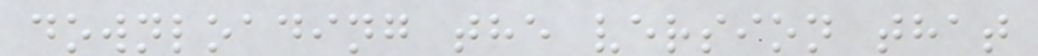downloading the version that
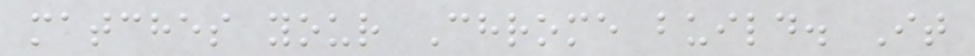matches your Chrome build. It
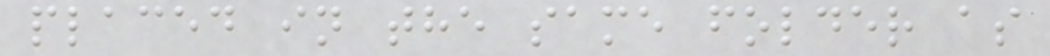placed in the same folder as
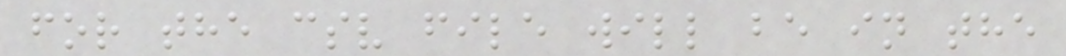for the csv file will be in the
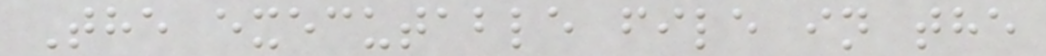The executable file in the
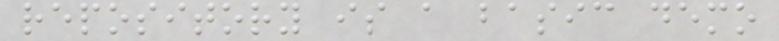repository is a basic demo
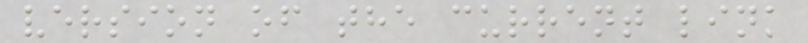version of the current link
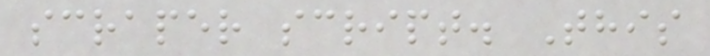scraper script. This
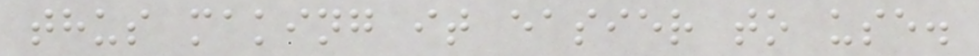thus making it easier to use.
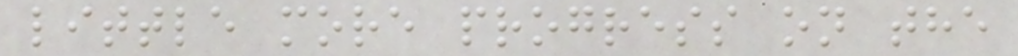little more progress on the
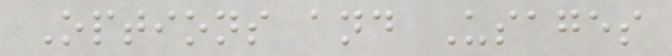Options and Usages
